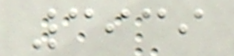3939
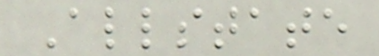Allstate
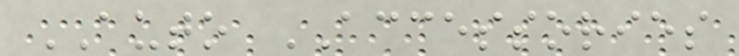AUTO ACCESSORIES
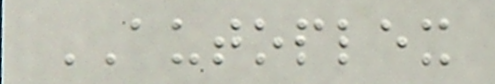AUTOPLEX
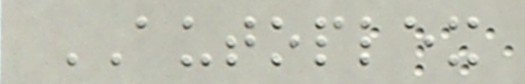AUTOPLEX
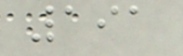191
